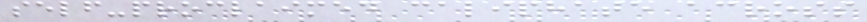self-proclaimed caliphate across
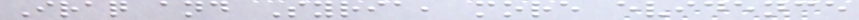Iraq and Syria, more evidence
